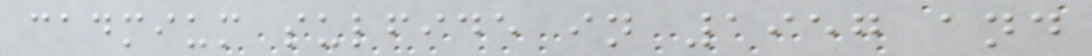cadmium sulfide in 1957 and
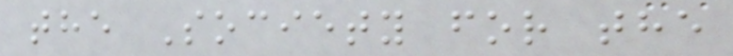the Society for the
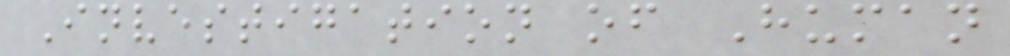Investigation of Human
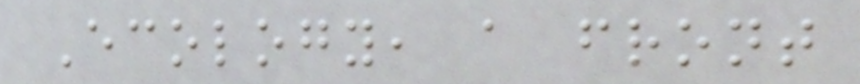Ecology, a front
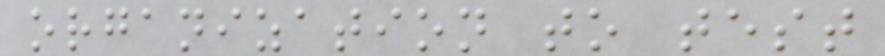organization to test
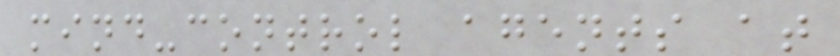mind-control agents at
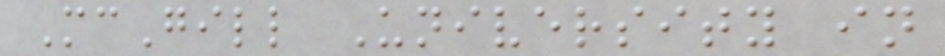McGill University in
